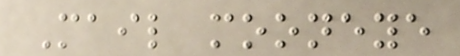Mail mooneye
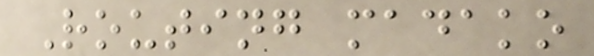Routing madako
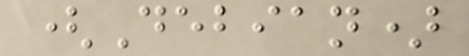(Debian)
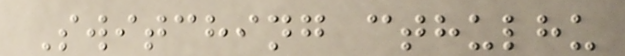Switching cthulhu
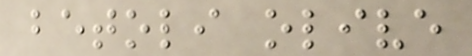betoli olive
